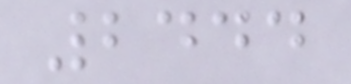2444
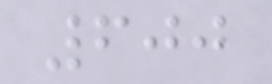600
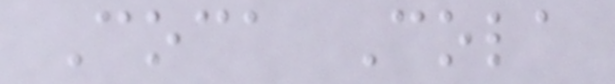Coca Cola
